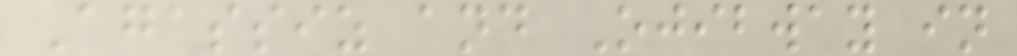Agassiz and Ojibway in
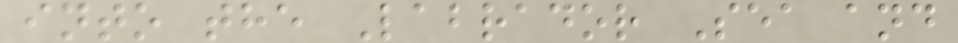into the Labrador Sea and
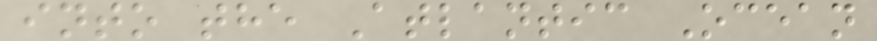into the Atlantic Ocean
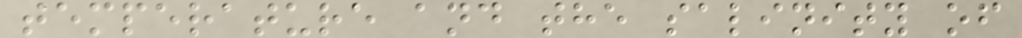temperature and the salinity of
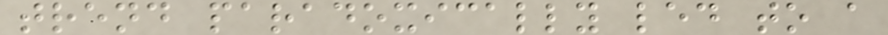trend paradoxically led to a
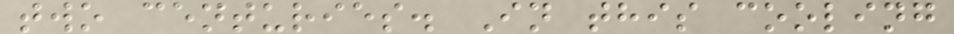two centuries. In this cooling
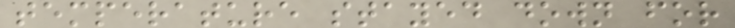temperature stayed down for
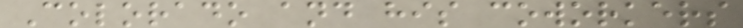Colorado and his coworkers
